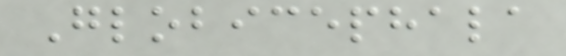Globicephala
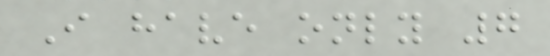I have only 7
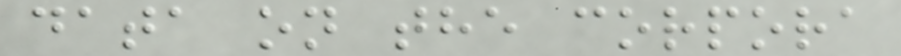data on the corpora
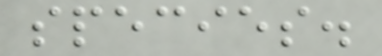species.
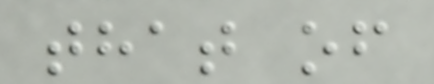that of
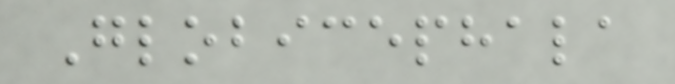Globicephala
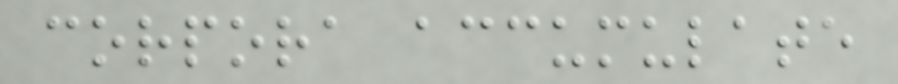corpora accumulate
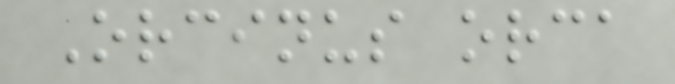Orcinus orca
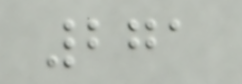271
